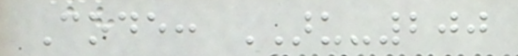Code: ARU-200
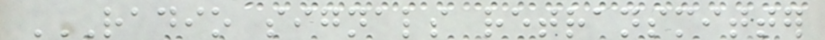RADIO SIGNALS RETRANSMITTER
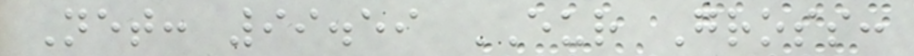Net: 99.59 EUR Gross:
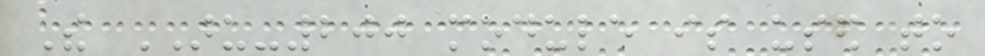The ARU-200 module is used to
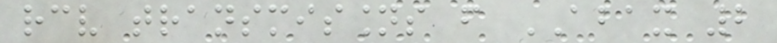receive transmissions from ABAX 2
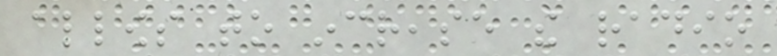allows to increase the radio
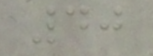40
